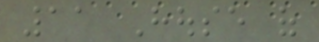11 House of
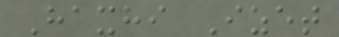Haxhi Izet
